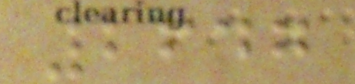2647
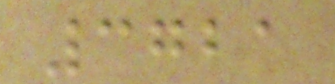3721
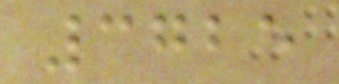3725
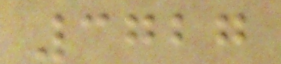3727
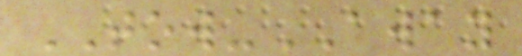TOW-AWAY
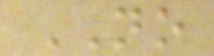NO
